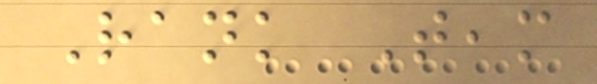Rank Team
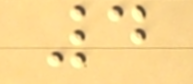4
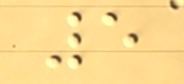5
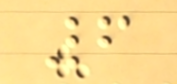6
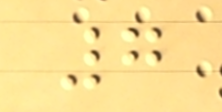7
